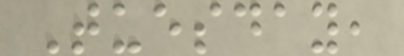Tuesday,
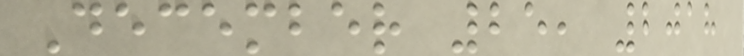December 25, 2018
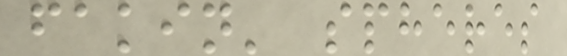fakin' spheres
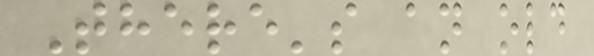There's an old
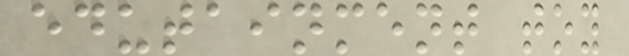edutainment toy
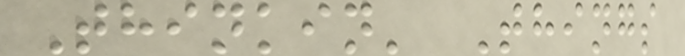Thinkin' Things
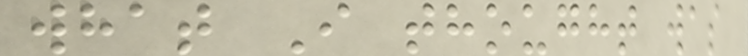what I thought was
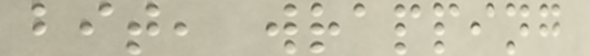bit, wrapping
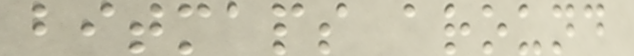bitmaps around
